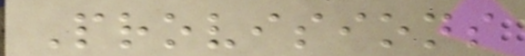Provisions
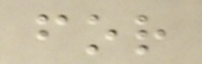for
